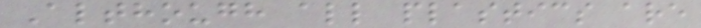Although all plastics are
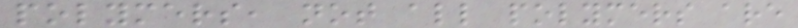polymers, not all polymers are
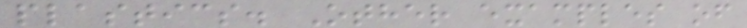plastics. Other examples of
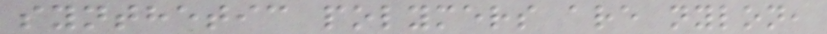synthetic polymers are nylon,
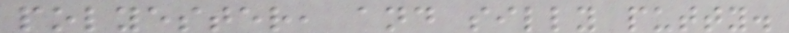polyester, and silly putty.
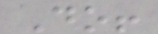Do!
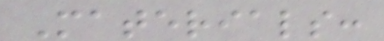Materials:
